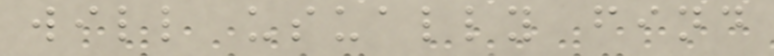will usually find
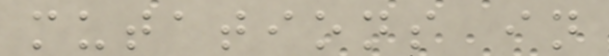mutations in
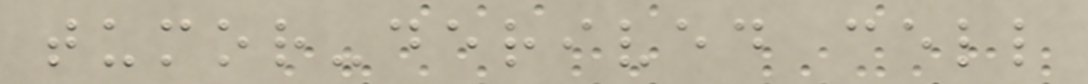tumor-derived cell
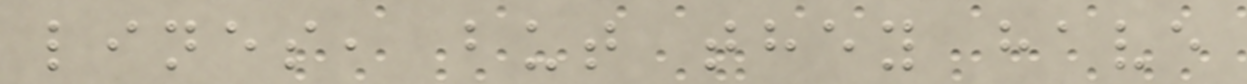lines, but they have
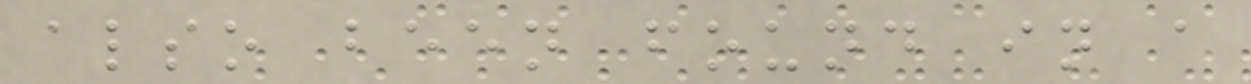also been found in a
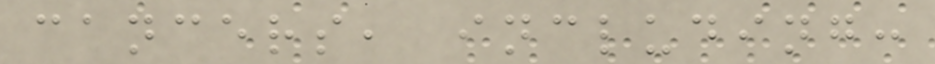cancers, including:
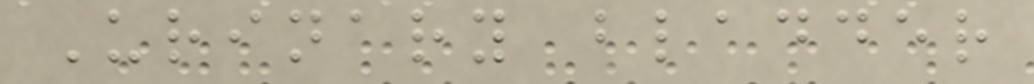Urinary bladder
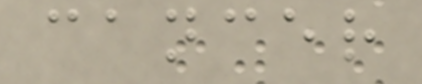cancer
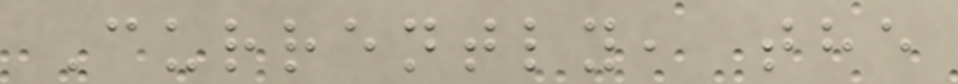Currently, the
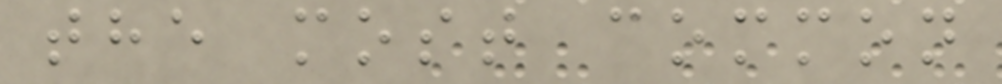the most common
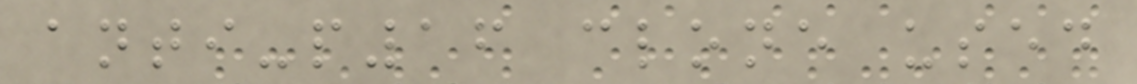anti-p16 clone used
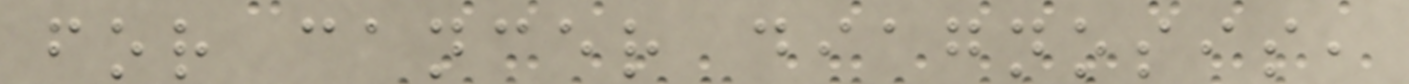for cancer diagnosis,
